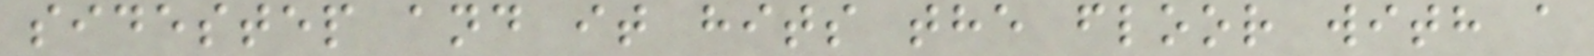sidestep and it hits the floor with a
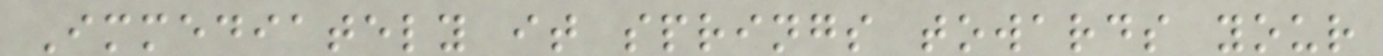Immediately it springs towards your
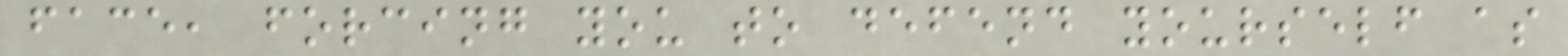face, forcing you to defend yourself as
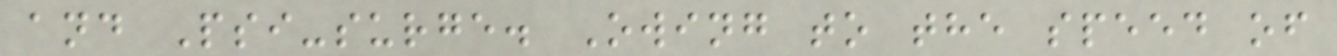and Psi-surge. Owing to the speed of
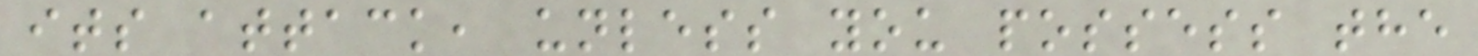its attack, unless you possess the
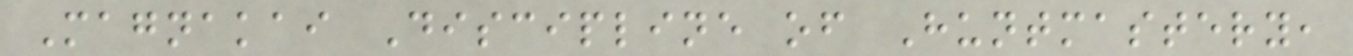Magnakai Discipline of Huntmastery,
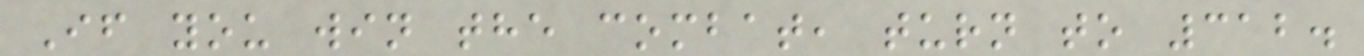If you win the combat, turn to 312.
